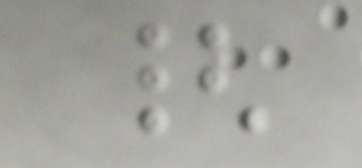{
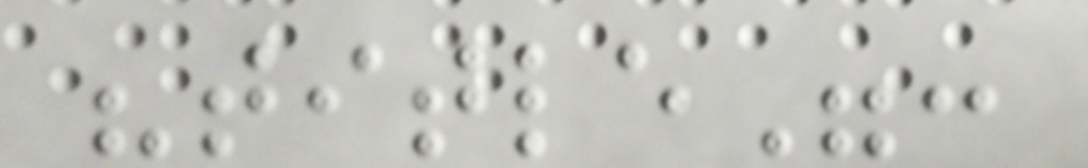"title":
